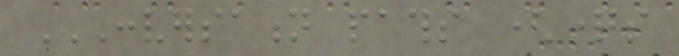CONVERSATION PATHS (QUESTIONS
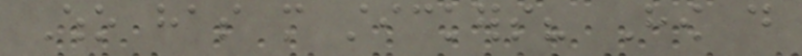Who has more stickers? How do
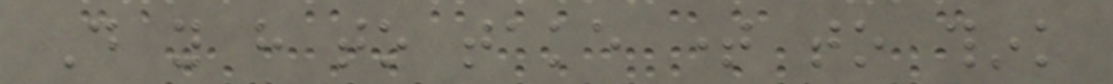Do you have to take time to think
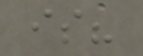is?
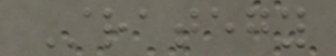Strategy
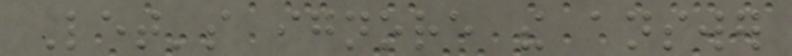Let's ignore the answer
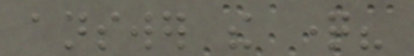answer the question?
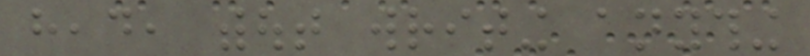head, without writing anything
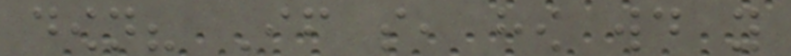down? If so, how would you
